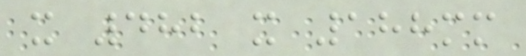x 482 x 188mm
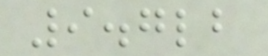9.7lb
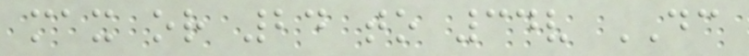max or 24 to 34v DC
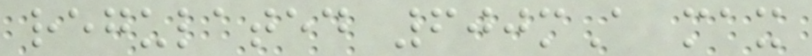regulated 600mA max
